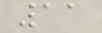11
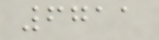6711
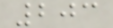203
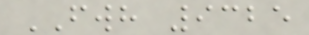FWH 9325
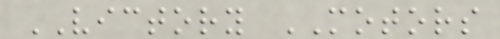VICTORY MOTORS
